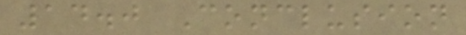14.0 Conclusion
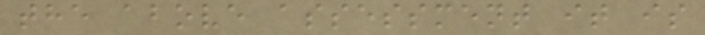the above assessment it is
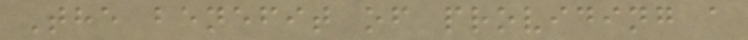The benefit of providing a
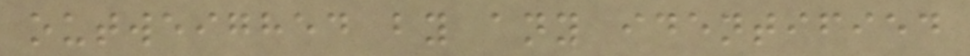outweighed by any identified
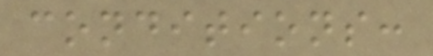conditions:
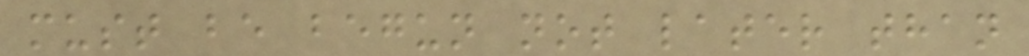must be begun not later than
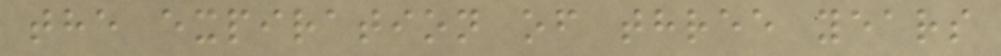the expiration of three years
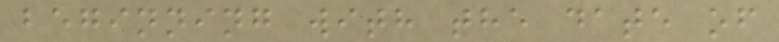beginning with the date of
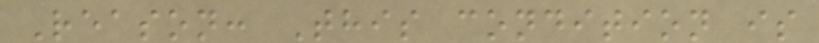Reason: This condition is
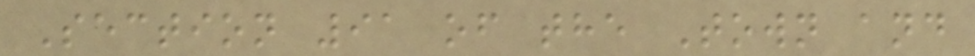Section 91 of the Town and
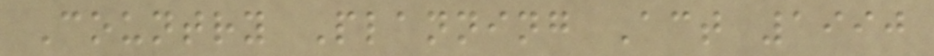Country Planning Act 1990
